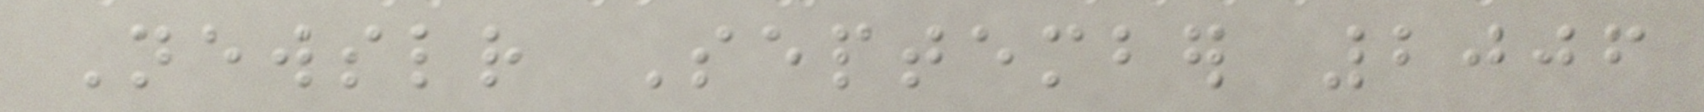Newsletter September 2006
